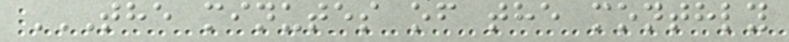THE MINUTES OF THE MONTHLY
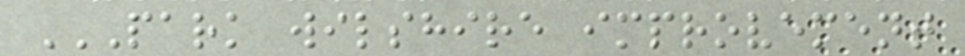PARK WILSHIRE IMPROVEMENT
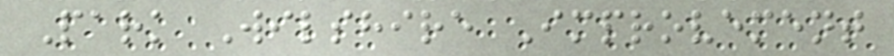Park Wilshire Improvement
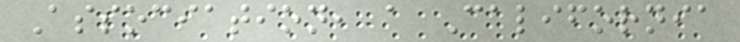Association, a California
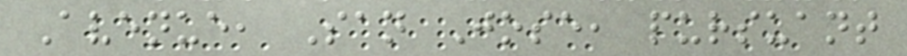Avenue, San Jose, pursuant
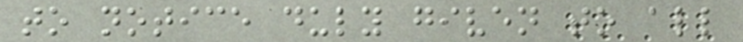to notice duly given to all
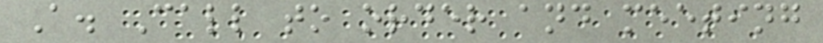A. Call to order and meeting
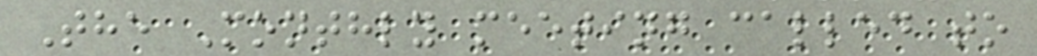The Monthly meeting called to
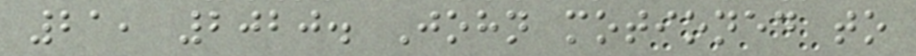21, 2020. John motioned to
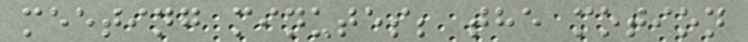meeting minutes; the motion
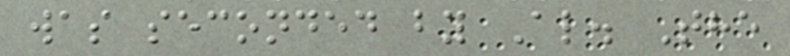was seconded by Al. The
